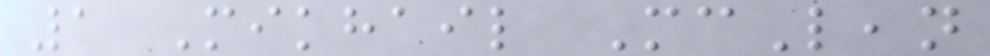1 Mikhail McLean
